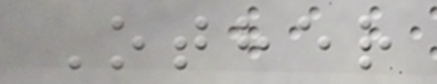Other
